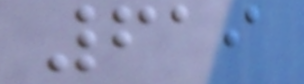619
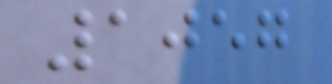1057
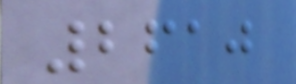2610
